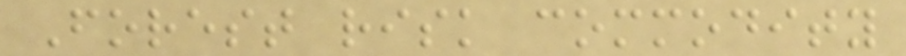Forest risk commodity
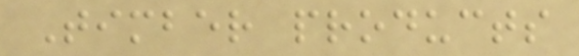Timber products
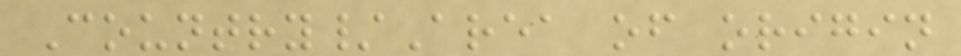Country/Area of origin
